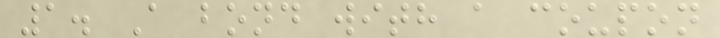1. A bond with a coupon
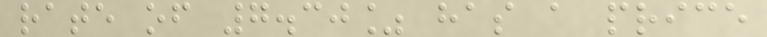rate of 7.30% has a price
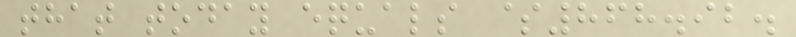that today equals $868.92.
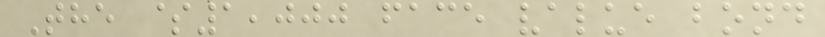The $1,000 face value bond
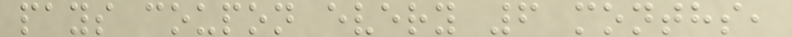pays coupon every 6 months,
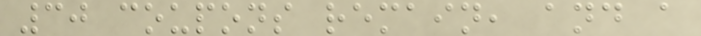30 coupons remain, and a
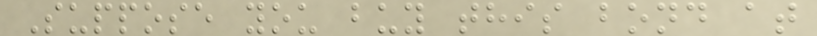Suppose you buy this bond at
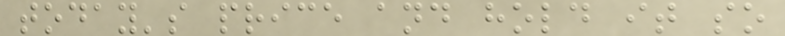today's price and hold it so
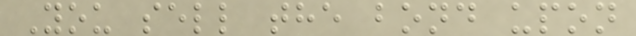You sell the bond upon
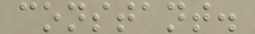constant.
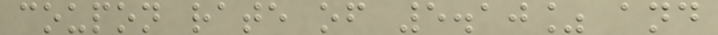coupon rate of 5.10% and
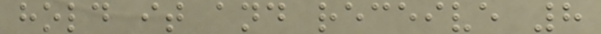hold it and receive 8
